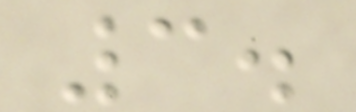3.
